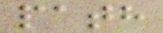path
